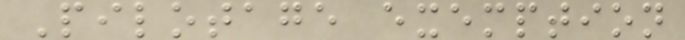Pilotage exemption
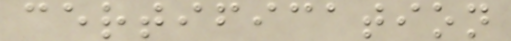certification
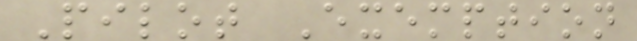Pilot Exemption
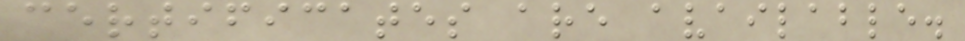certificates are available.
